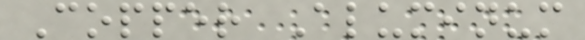Copper Aluminum
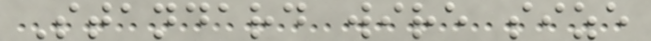Standard wire size
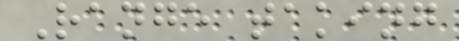Range taking
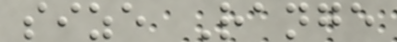size Range
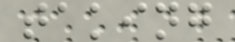taking
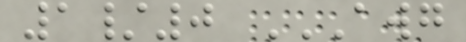1/0 AWG
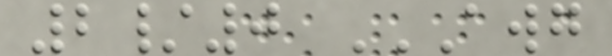2/0 AWG
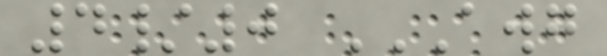4/0 AWG
